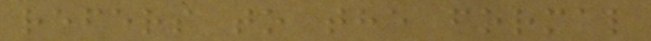refers to the formal
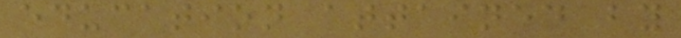education attained by
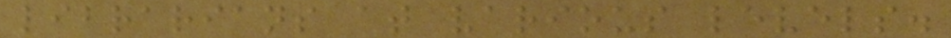librarians at various levels.
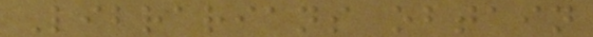Librarians obtain
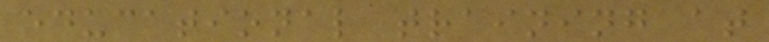educational training at
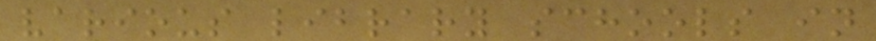various library schools in
